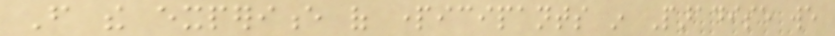From the experience of participants in Paradise we
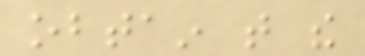obtain that the
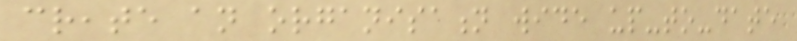create an organisation wide up-to-date
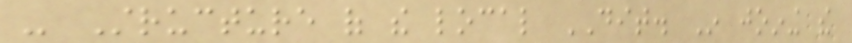- Structure of the local DIT. In joining the
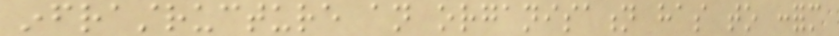infrastructure an organisation has to conform
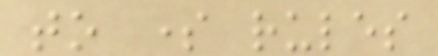to some rules
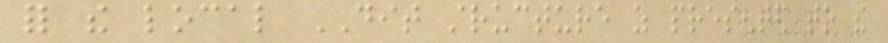for the local DIT structure as presented to the
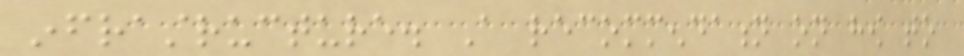infrastructure. A recommendation on how to
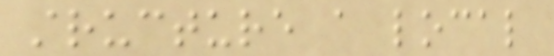structure a local
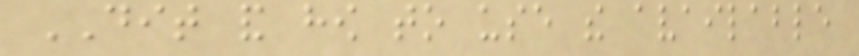DIT and how to use the available
